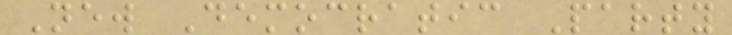New Democratic Party
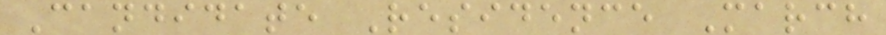Candidate Residence March
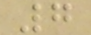7
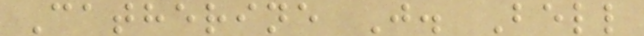Catherine J. Bell
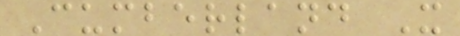Cumberland X
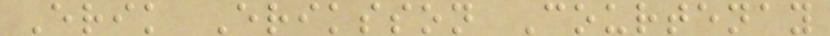Erik Eriksson Courtenay
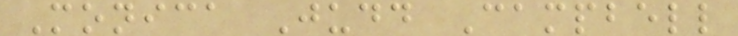Monica Judd Campbell
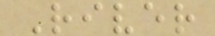River
